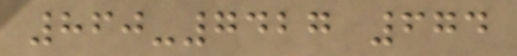860-7427 674
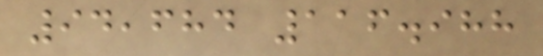94,684 116.988
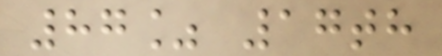87% 17th
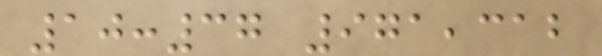10:37 971,312
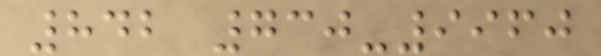842 730-9960
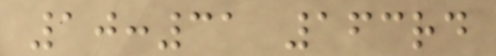10:31 163rd
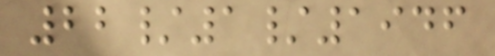22/1/1946
